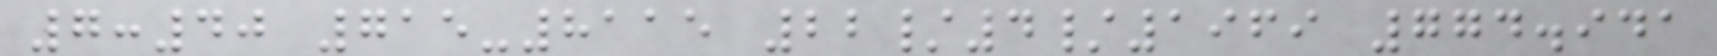7:40 715-8115 22/4/1969 774.941
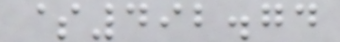$492.74
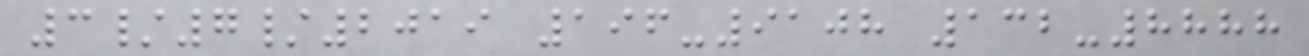3/7/2019 196-9108 132-8888
